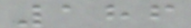186
